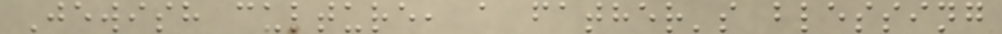Jewish culture, a father's blessing
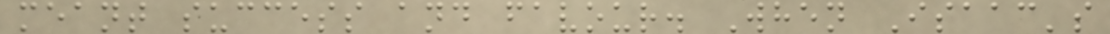meant success and favour. When Isaac's
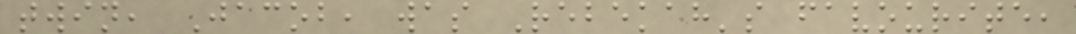twin, Jacob, was Rebekah's favourite,
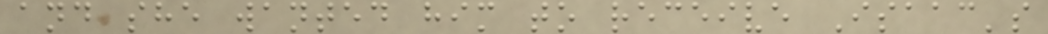and she wanted him to receive Isaac's
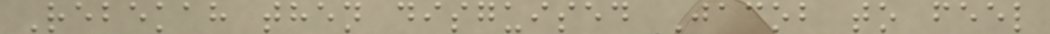Rebekah then disguised Jacob to feel
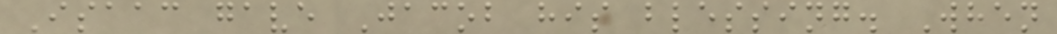Isaac gave Jacob his blessing. When
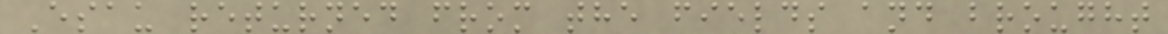Esau returned from the fields and brought
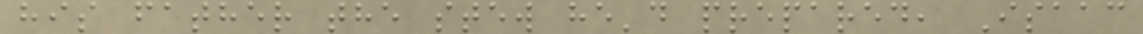his father the stew he'd prepared, Isaac
